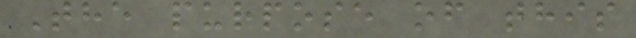The purpose of this
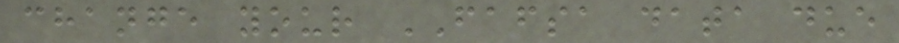change your FAFSA data due
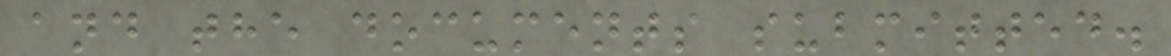and the documents submitted.
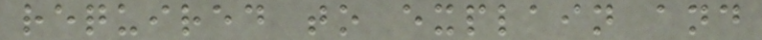required to explain and
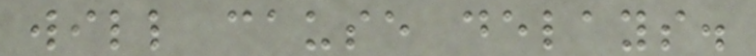will cause delays.
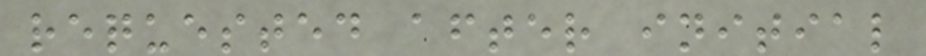requested after initial
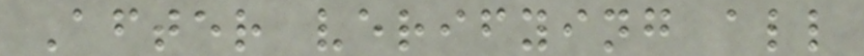After verifying all
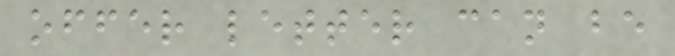offer letter can be
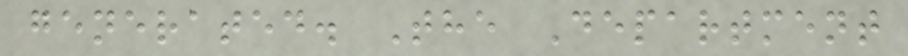generated. The Department
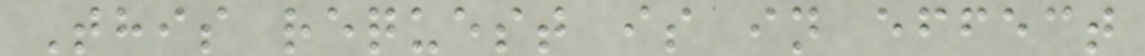This request is in effect
